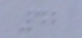42
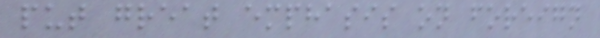put great emphasis on foreign
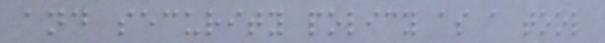and security policy as a tool
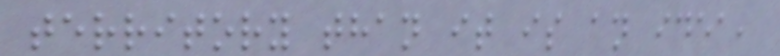territory than it is an idea,
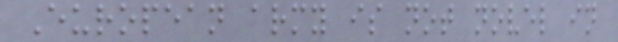European army is not novel in
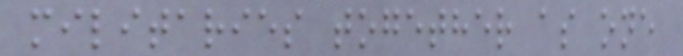militaries together as one
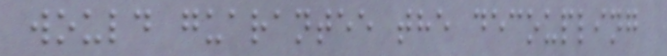would guarantee the decoupling
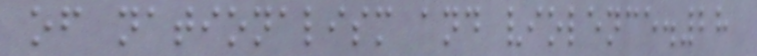of nationalism and violence.28
